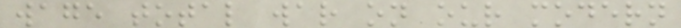wage total war on our modern
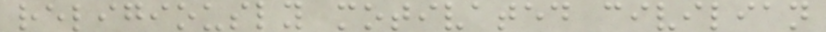religiously motivated civilian
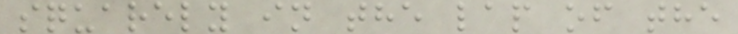squarely in the lap of the
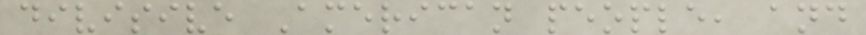divisive American people, and
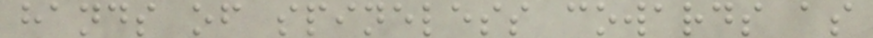hands of spineless cowards as
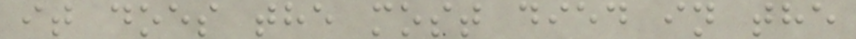it does the most died in the
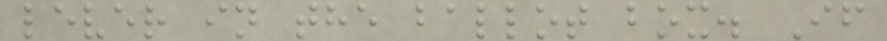lever in the ballot box. If
